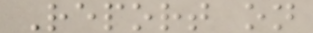Report on
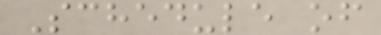Schedule of
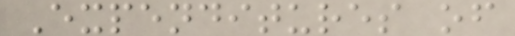Expenditures of
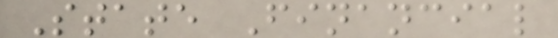State Financial
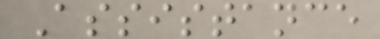Assistance
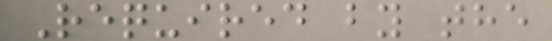Required by the
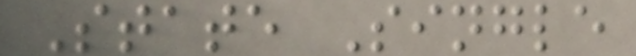State Single
